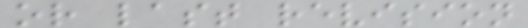or last revision
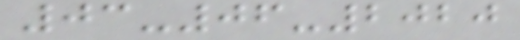03-06-2020
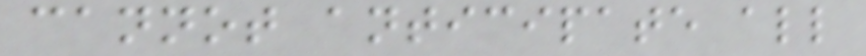cannot anticipate all
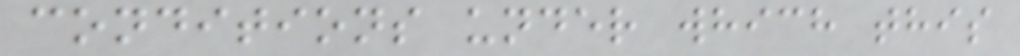conditions under which this
